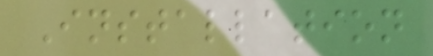Installation
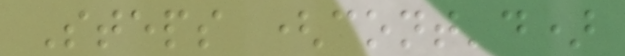Steps (cont'd)
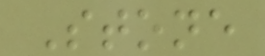Stone
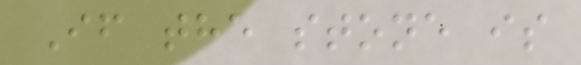If the stone is
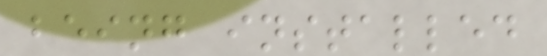being installed
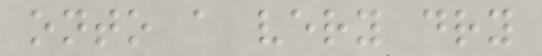onto a very dry
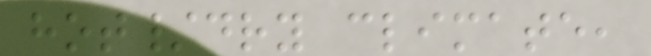hot/dry climate,
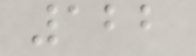122
